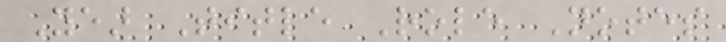Year Title Role Notes
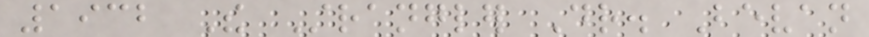1932 The Strangler Dr. Bevan
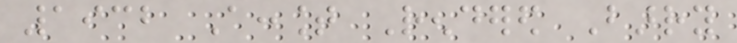1932 Account Rendered Barry
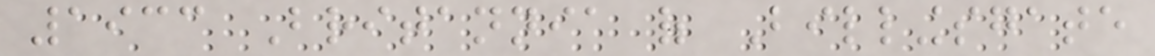1933 Britannia of Billingsgate
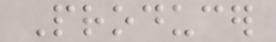Producer
